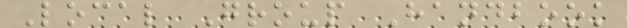Local Group Handbook
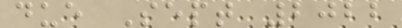due Sept 2022
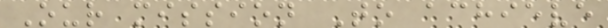Our mission To achieve
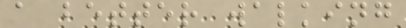a better walking
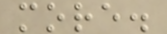more.
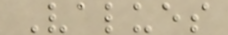Values
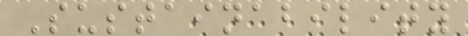Sustainability
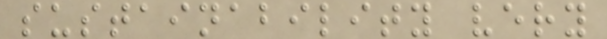sustainability very
